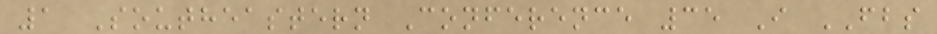1 Southeastern Conference 35 I FBS
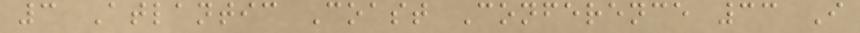3 Atlantic Coast Conference 33 I
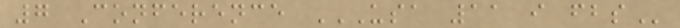7 Conference USA 11 I FBS
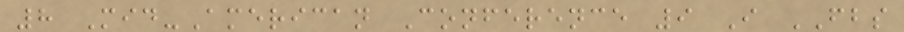8 Mid-American Conference 9 I FBS
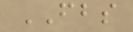FBS
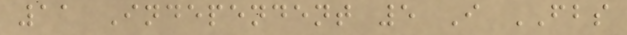11 Independent 5 I FBS
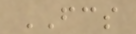FCS
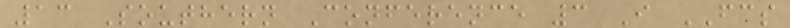13 Southern Conference 3 I FCS
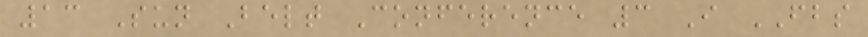13 Sun Belt Conference 3 I FBS
